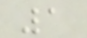1
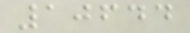10644
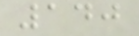140
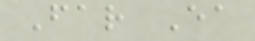Far Ea
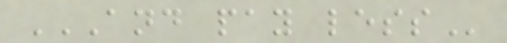AND PAY LESS
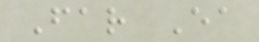Far Ea
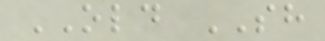OLD SH
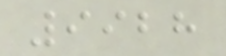9928
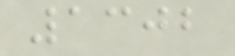1302
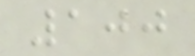100
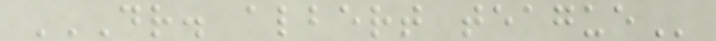DR. ALBERT TEAGUE
